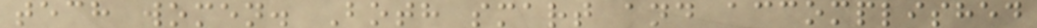tech women. Both smart and accomplished
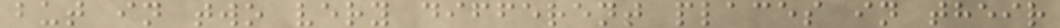but in two very different places in their
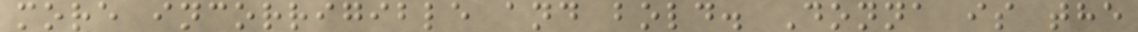more incorrigible and bold. Donna is the
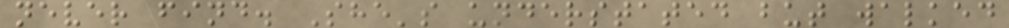never find. She's understated but walked
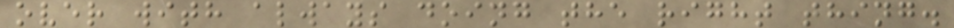over with always doing the right thing.
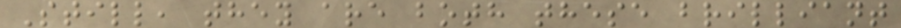Still, they are both these brilliant
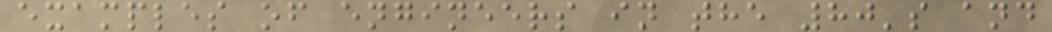examples of engineers in the 80's and
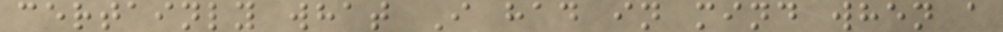certainly what I had in mind when a
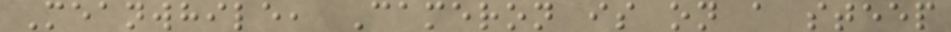Meanwhile, Cameron is on a steep
